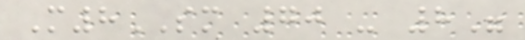M8SM 70 - 8"
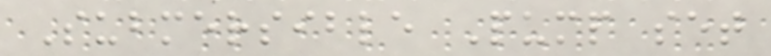Submersible Pump set
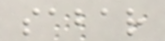sabar
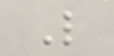L
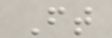Ft
